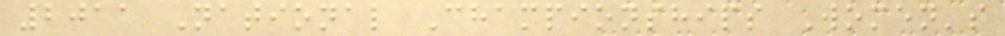2011 National Championships Women's
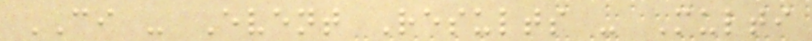CI - Event Results - Multi
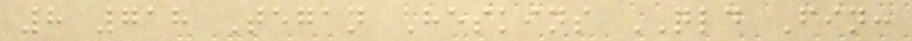8 718 Tegan Heskins QLD Fin:
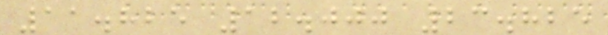11.825 12.000 23.825
